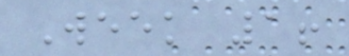Week 1!
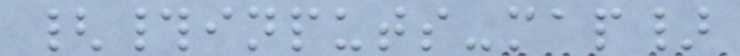{#inputs-map}
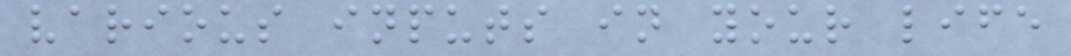various inputs in your life
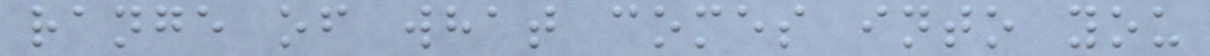range of what comes into you
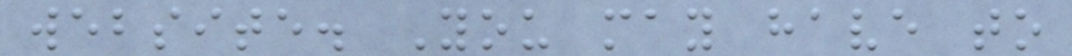website. You may have to
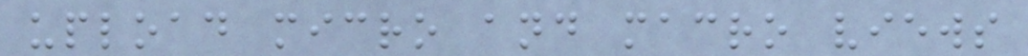upload micro and macro views
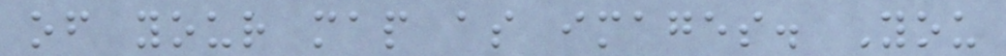of your map as images. You
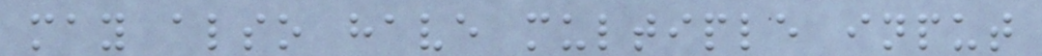may also have multiple input
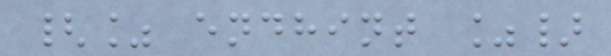{% endhint %}
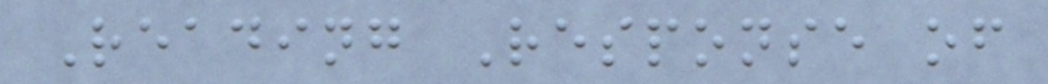Reading Response of
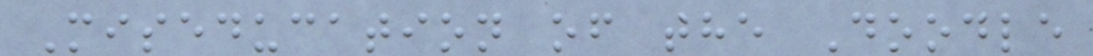Miseducation of the Doodle
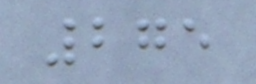275
